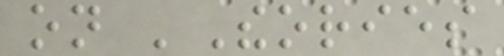on 'Theories
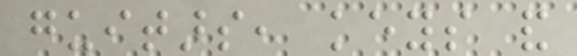guitars, keys and
